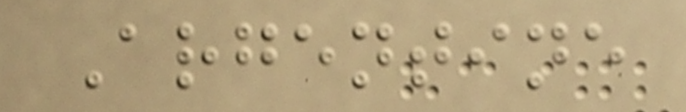Argentine
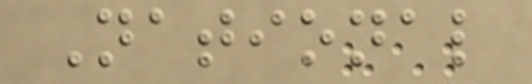National
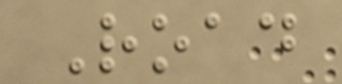Road
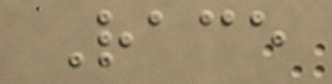Race
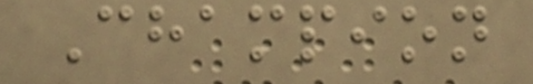Champion
